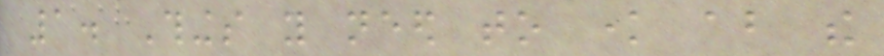1. Things you need to know about the
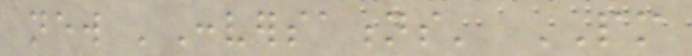new 'Conversations' PM
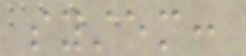system:
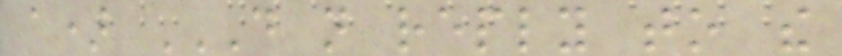a) DO NOT REPLY TO THE
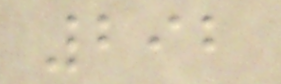292
